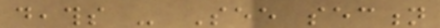deaths - See section
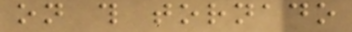on this tornado
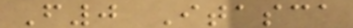F0 Itasca
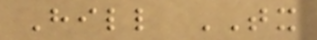Hill TX
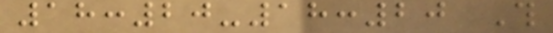18:20-18:20 This
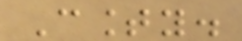County.
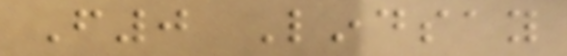F0 Lindsay
